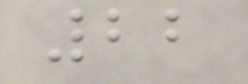22
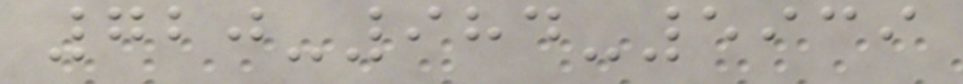720-984-5939
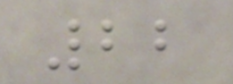22
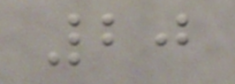20
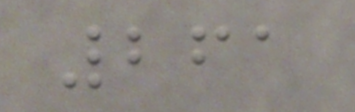261
